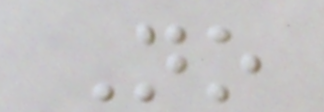No
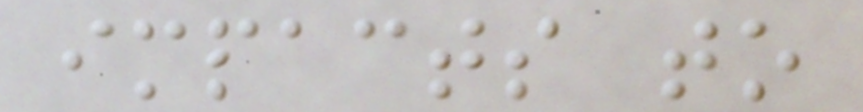impacts to
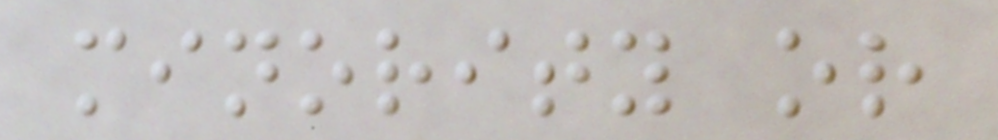minority or
